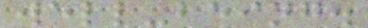well-being.
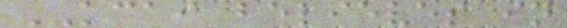KCAI believes in
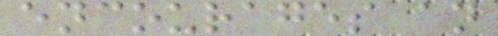encourages an
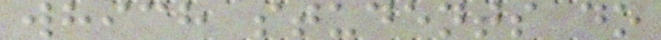which students do
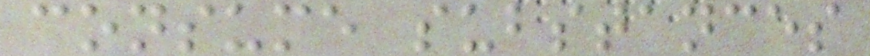consume substances
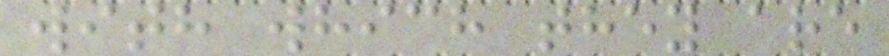with which they are
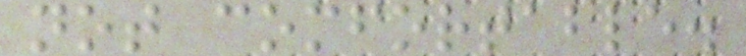not comfortable.
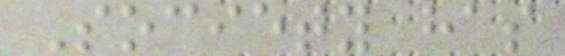Society has
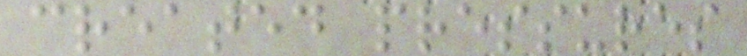created pressures
